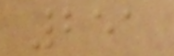251
